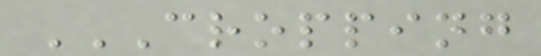CROPPING
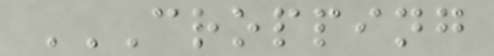CROPPING
